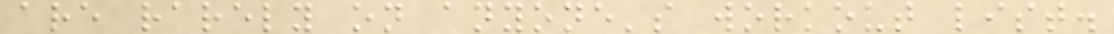are rarely on anyone's workout list.
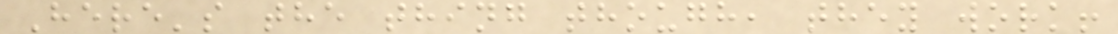Here's the thing though, they work!
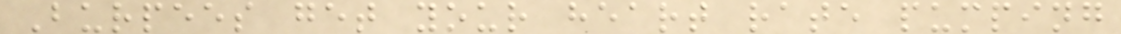Burpees get your heart rate pumping
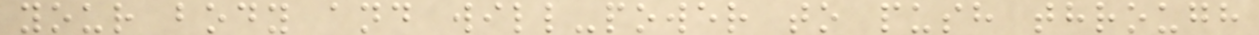your body and will-power to push through
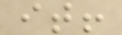it!
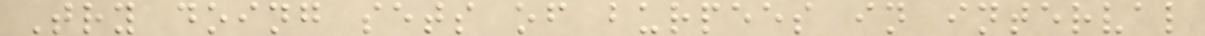Try doing sets of burpees in interval
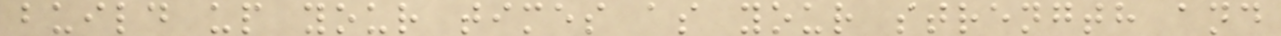build up your times as your strength and
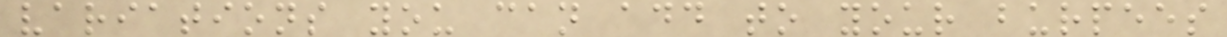variations you can add to your burpees
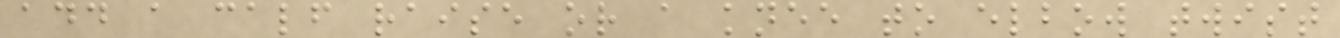add a calf raise or a knee to elbow twist
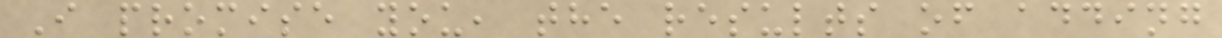I promise you, the results of adding
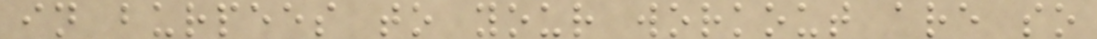in burpees to your workout are so
